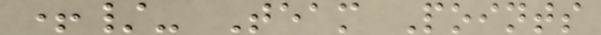+/- Team Points
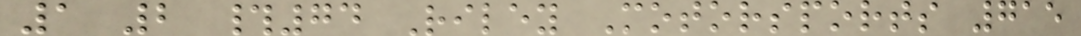1 2 #74 Riley Motorsports 715
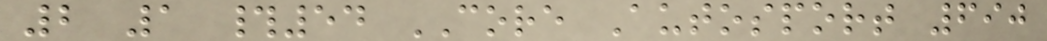2 1 #54 CORE Autosport 690
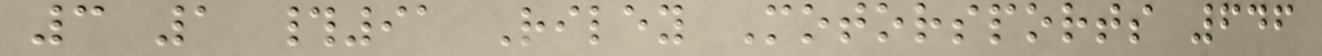3 1 #91 Riley Motorsports 646
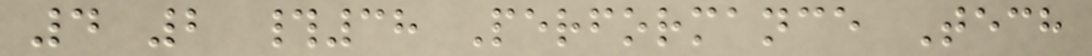4 2 #38 Performance Tech
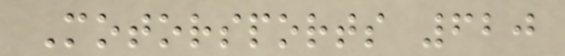Motorsports 620
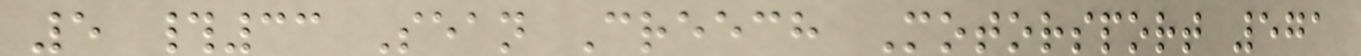5 #33 Sean Creech Motorsport 571
